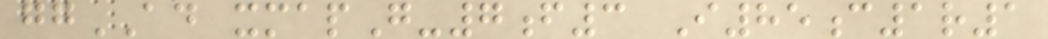ggAD xmapG-7f3 I85c1r1
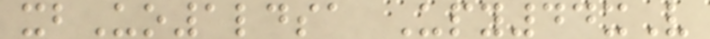xbUo1ldsa Upy44xV
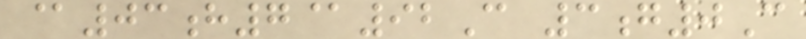@03h7@92C 3g0C
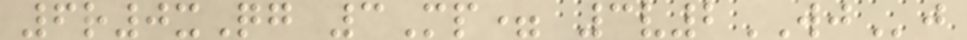6r0xQg 3Mp= 3v2WJj
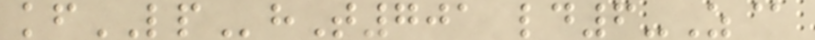kfLPhT701 ld6-Z@
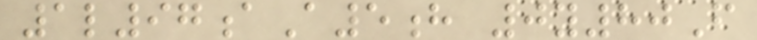1l97aA5h 0y80F
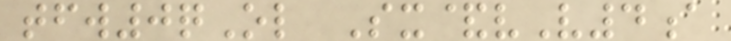tfw0qOl Sx&vV4a
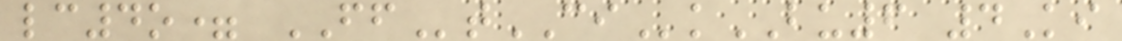lc4o= FFtCIkBU6 4Ki
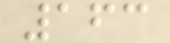163
